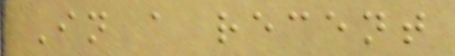In a recent
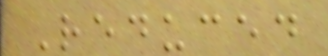Reduced
